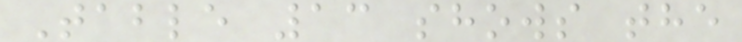Table 13 shows the
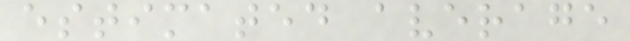estimated average
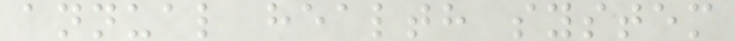annual health system
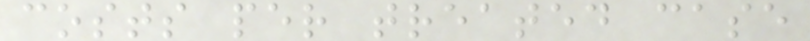costs per treated case
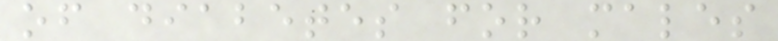of diabetes for males
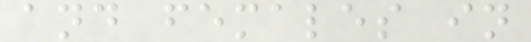and females in
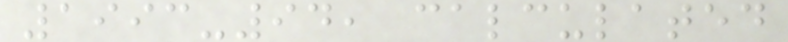1993-94, calculated
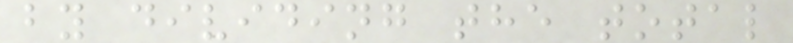by dividing the total
